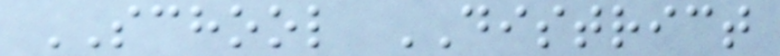SCHOOL DISTRICT
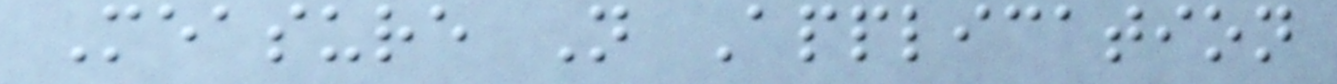Measure N Application
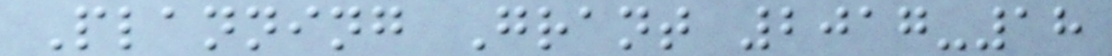Planning Grant 2017-18
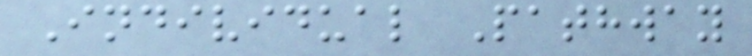Individual Pathway
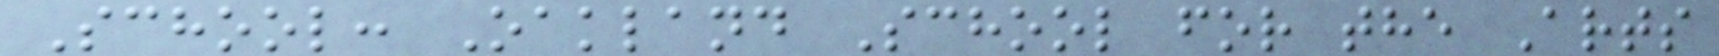School: Oakland School for the Arts
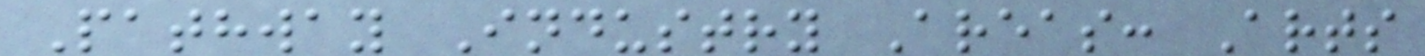Pathway Industry Areas: Arts
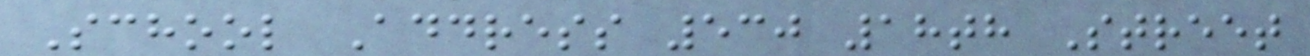School Address 530 18th Street
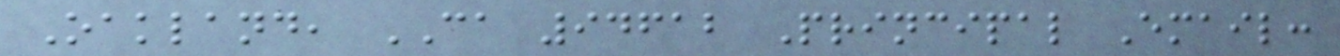Oakland, CA 94612 Principal Email:
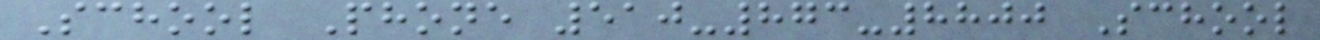School Phone 510-873-8800 School
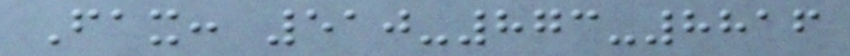Fax: 510-873-8816
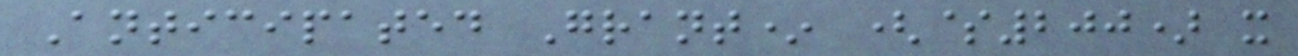Anticipated Grant* ($200) x
